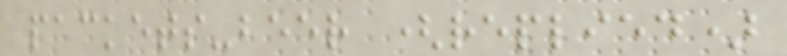packets-beer (replied)
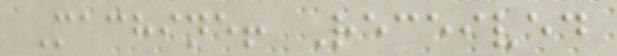Machine! Received
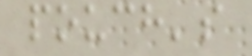pouch's
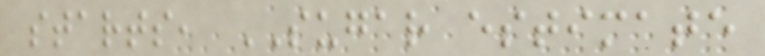starts, SUGAR estimate
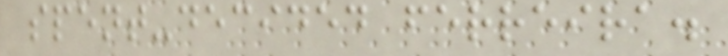spent-decided ferreira.
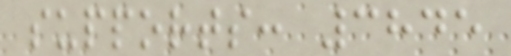supports: 3845
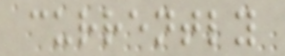currently
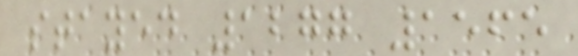stayed 1277 1565
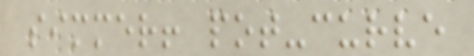simmer! pot-curve
